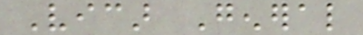Vicar General
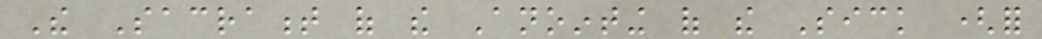The Sacrament of the Anointing of the Sick (for
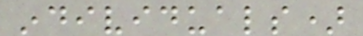individuals)
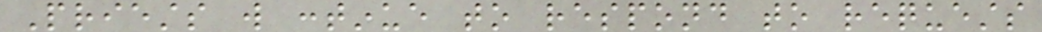Priests will continue to respond to requests
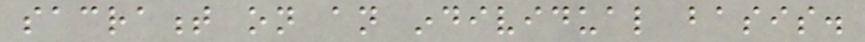sacrament on an individual basis.
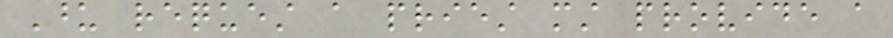Upon request a priest must provide a
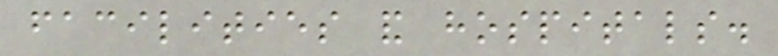facilities and hospitals.
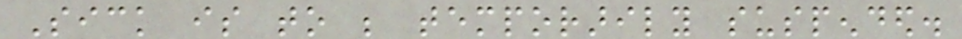Sick is to be temporarily suspended.
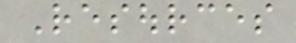Resources
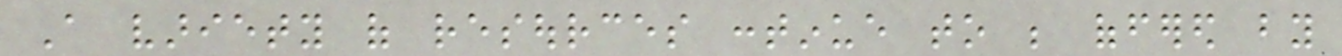A variety of resources continue to be offered by
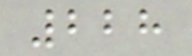228
